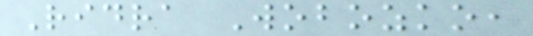Ridra Wobozko,
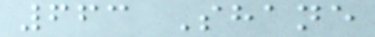663 Shane
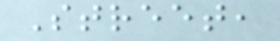Street,
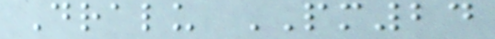Dralu PM24
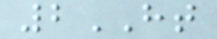2HT
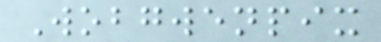Wobgwenpix
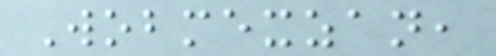Wobmexzan,
